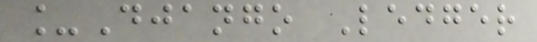_Django Ledger
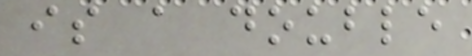is a double
